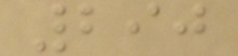290
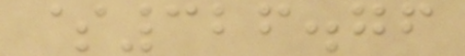$326.76
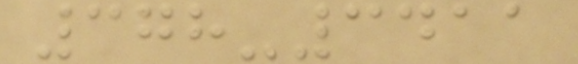378-3411
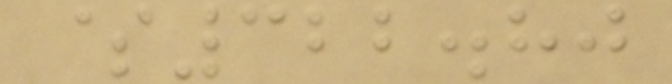$322.80
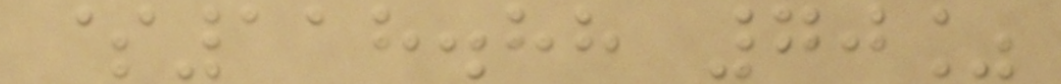$118.88 70%
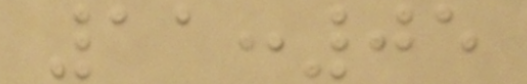11:05
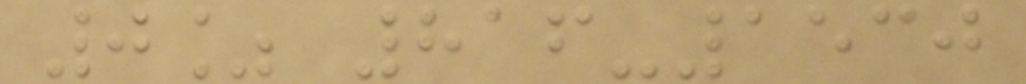0% 816-1530
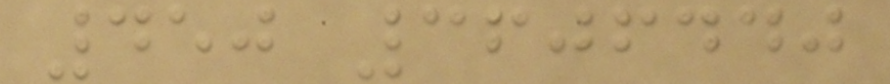450 3606440
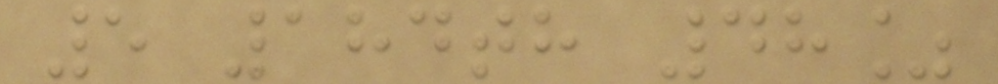5 184th 48%
